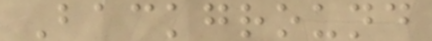Background
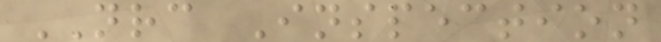NRC Inspection
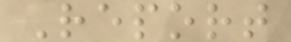Report
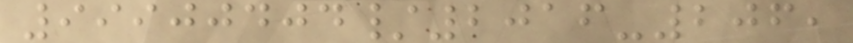99900404/2016-206,
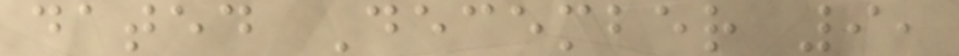dated December 9,
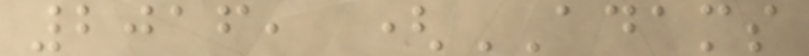2016, (ADAMS
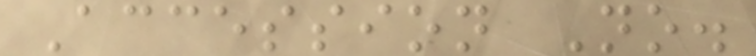Accession No.
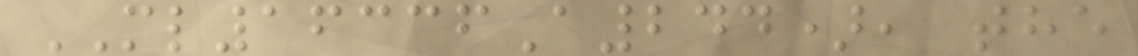ML16336A244), the
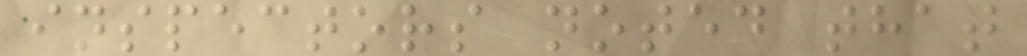inspectors noted that
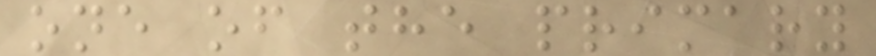one of the primary
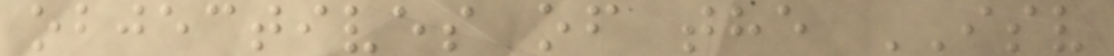objectives of the ISV
